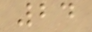24
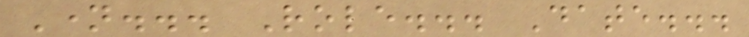Name... Role... Date...
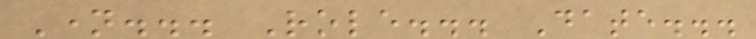Name... Role... Date...
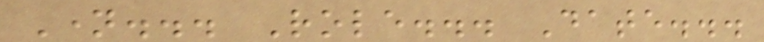Name... Role... Date...
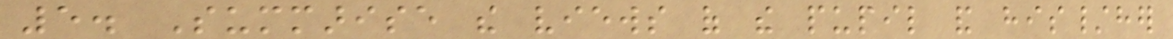5. Summarise the views of the pupil and his/her
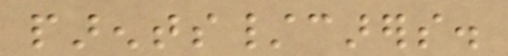parents/carers.
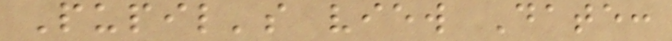Pupil's view Date:
